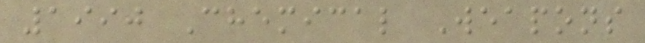1990 Chemical Weapons
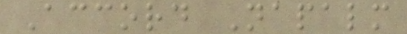Accord Napalm
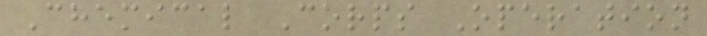Chemical Corps Operation
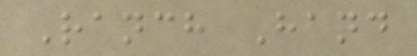Ranch Hand
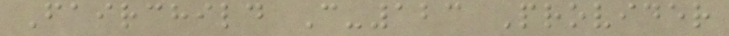Fairchild C-123 Provider
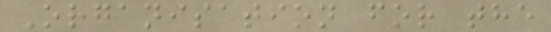Organisation for the
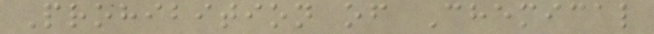Prohibition of Chemical
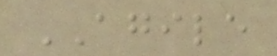AGILE
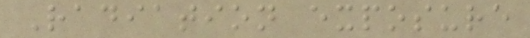Radiation exposure
